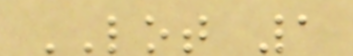LOT 1
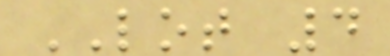LOT 4
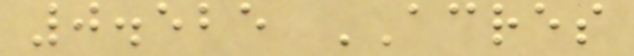0.525 ACRES
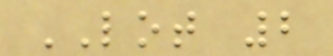LOT 2
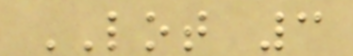LOT 3
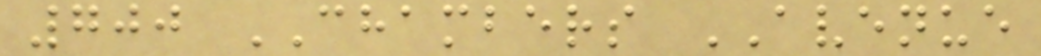700 CHAMBERS AVENUE
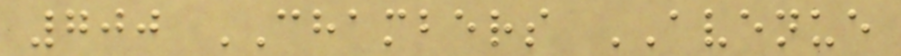700 CHAMBERS AVENUE
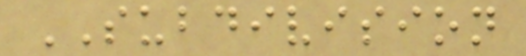SUBDIVISION
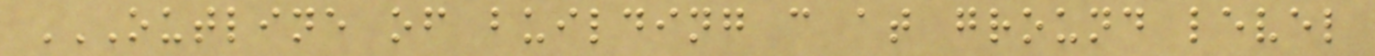OUTLINE OF BUILDING C AT GROUND LEVEL
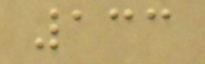133
